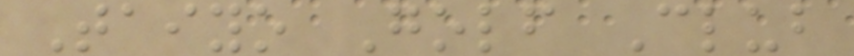Taiyo Golf Club
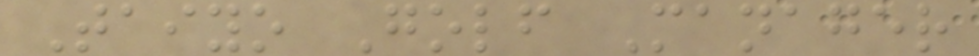Taiyo Golf Manager
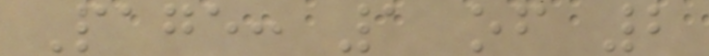Page: 1 of 2
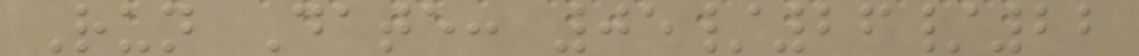Run Date: 05/26/22
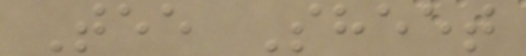Tee Sheet
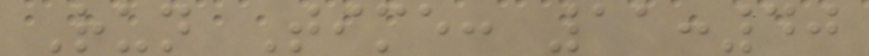Run Time: 11:40
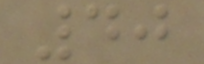40
